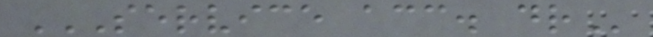SERVICE ACC. DR
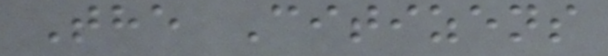The Citizens
